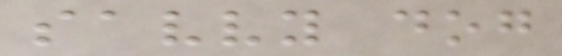savvy dog
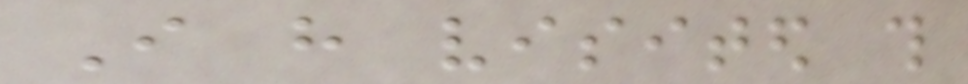I have visited this
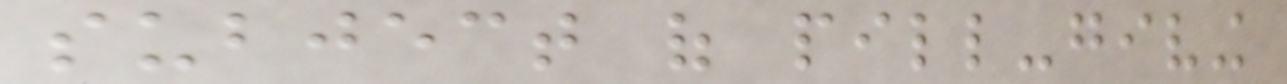subject of pill-giving
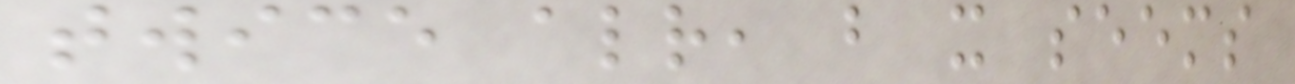twice already, but it seems
